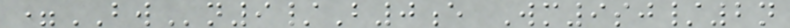=BWn9/B0e Wm9sj/2n
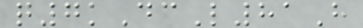q7kDcL81H
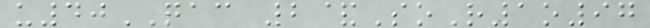u40QAC 2&SoR1o97
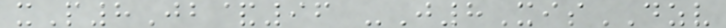xP8Jb&96 -J8XisDZV
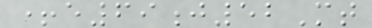+e69j52Mt
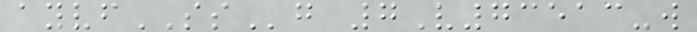ayvfSSg 7V73513-w
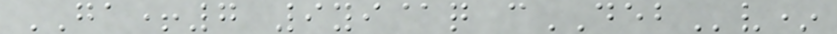GA+7 9yi@q cDEBv*
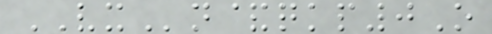VXn&qkp0O
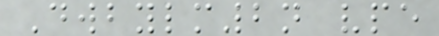Dwbylm2n vpe
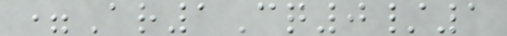=Ar1Cq0/1
